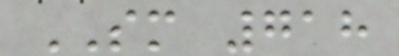SM 718
